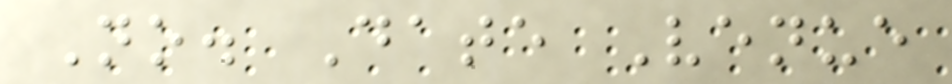No. Date Venue
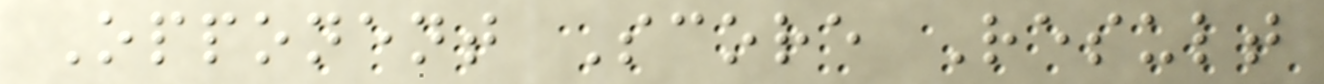Opponent Score Result
